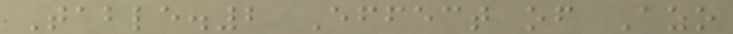Table.2 Effect of Azo
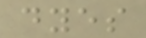dyes
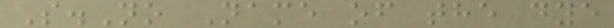S.No Name of the dye
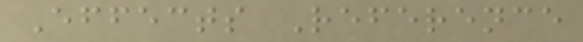Effects Reference
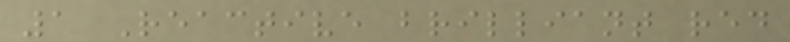1 Reactive brilliant red
